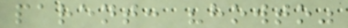parent: "howto"
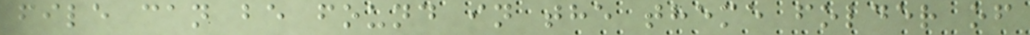file can be found in the theme folder of
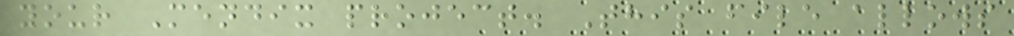your Mendix project. This file allows
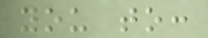you to:
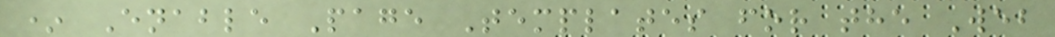* Enable Page Templates for the Web
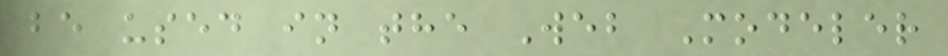be used in the Web Modeler
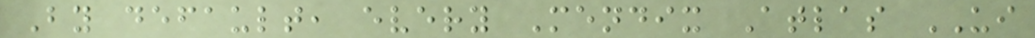By default, every Mendix Atlas UI
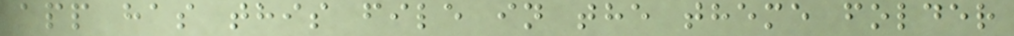app has this file in the theme folder
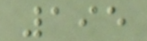195
